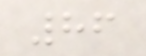86
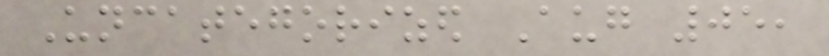Uncategorized Aug 05,
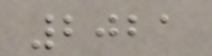2021
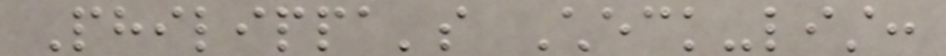Philippa's Check-list:
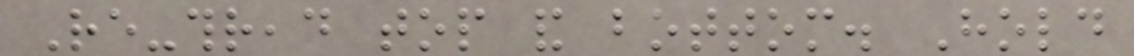Re-thread top and bottom. Hold
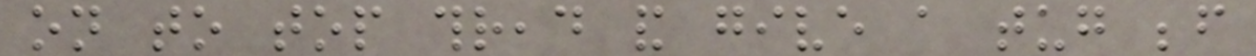on to top thread and give a tug before
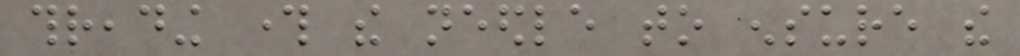threading through the needle to ensure the
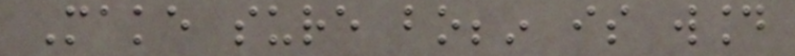Make sure bobbin is wound
